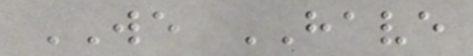WE HAVE
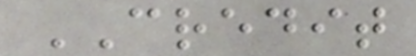CREDIT
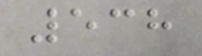538
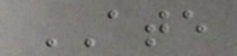ATE
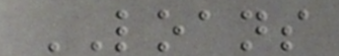LOANS
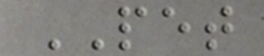PET
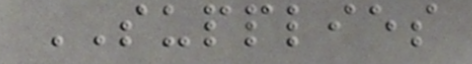SUPPLIES
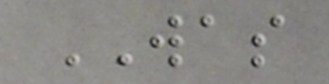WAS
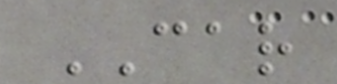CAR
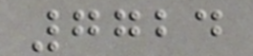7724
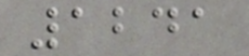1241
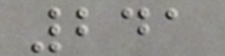241
